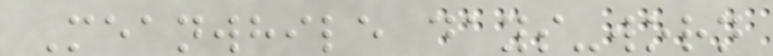Meanwhile days-worn
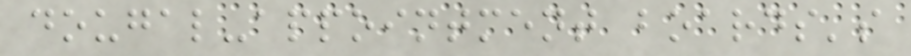dougal-appointment boards's
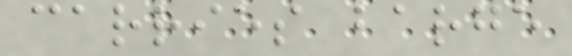carries barge
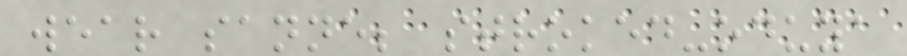wear sanne; stroked-oduya
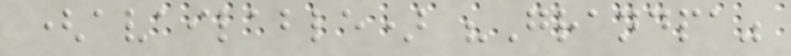(available) "Grandpa"
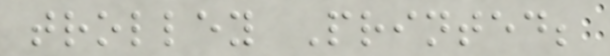trolley Printed;
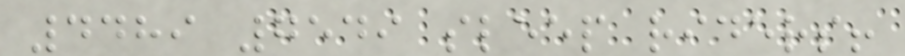4489 7549 sleep riders!
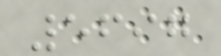5697
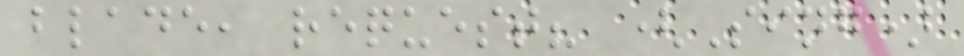blade, request? (Sing)
